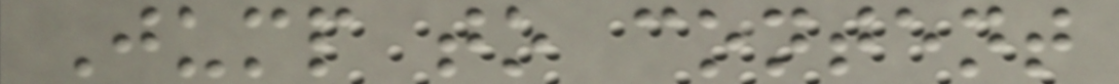Jump to content
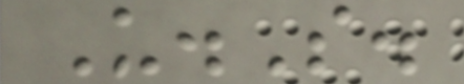U.S.
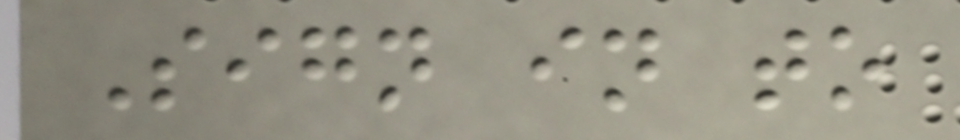Sign in to
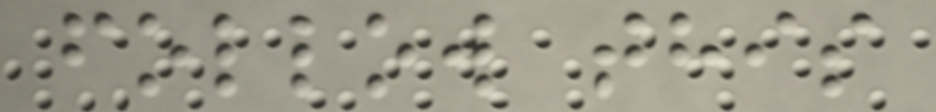follow this
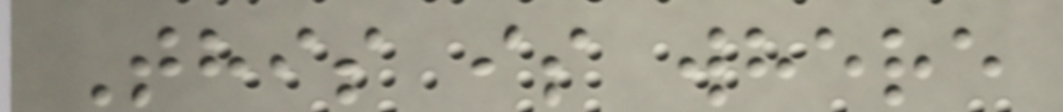This is where
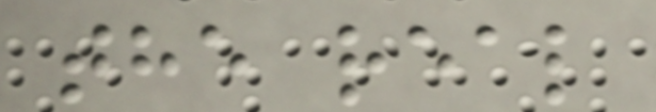the real
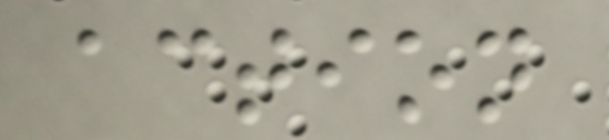action
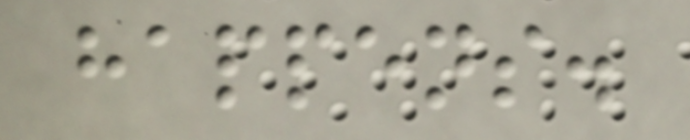happens.
